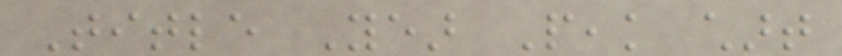Title Year Peak chart
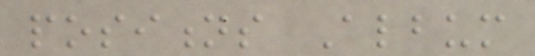positions Album
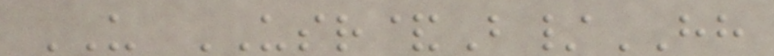US USR&B/HH
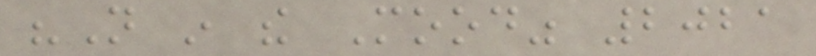"Not in the Mood" 2021
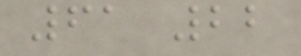61 22
